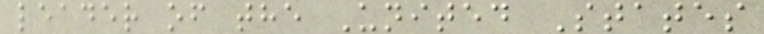leader of the United States
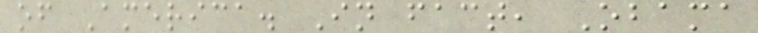of America. In fact, Obama
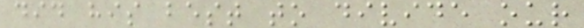did his best to divide our
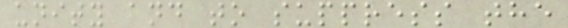unity and to suppress the
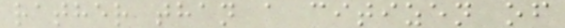rather than a citizen of
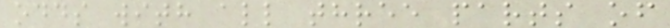odds with all three parts of
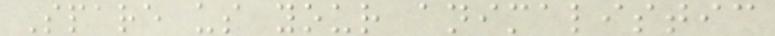Spare us your animalistic
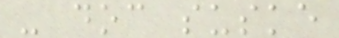- doc suske
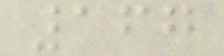167
